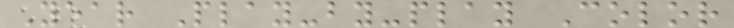Year Play-by-play Color
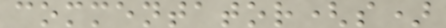commentator(s)
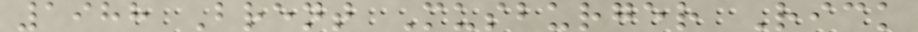1988 Brent Musburger Rick
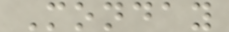Monday
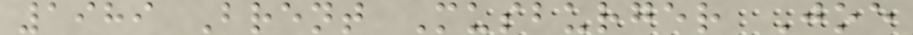1989 Brent Musburger Joe
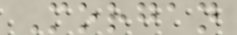Morgan
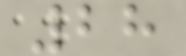28
